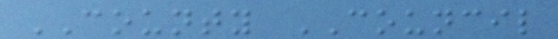COUNTY COUNCIL
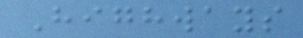Highways
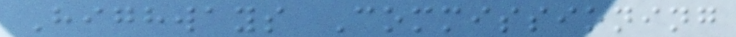Highways Commissioning
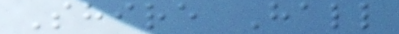Shire Hall
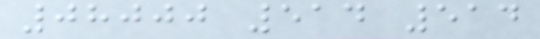08000 514 514
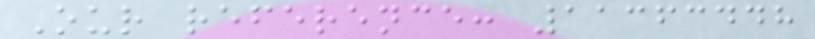Our reference: 11363448
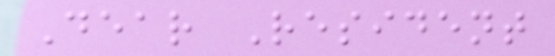Dear Resident
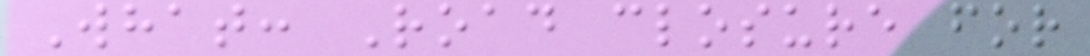What: Road closure for
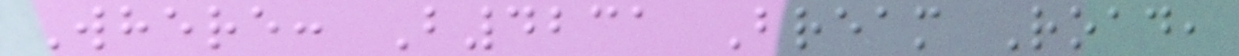Where: B4231 Bream Road,
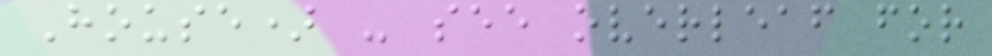House) - see overleaf for
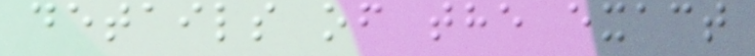details of the exact
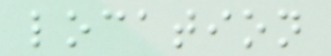location
